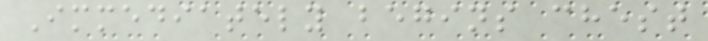Immediately begins chest
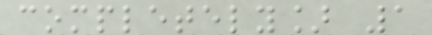completely] 1
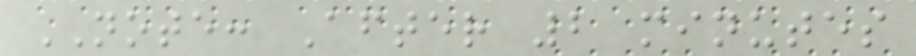NOTE: After 2 minutes
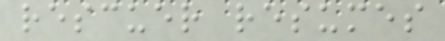rescuer resumes
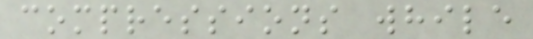compressions while
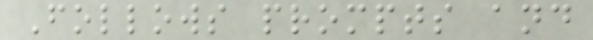Follows prompts and
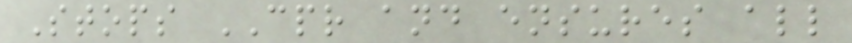Stops CPR and ensures all
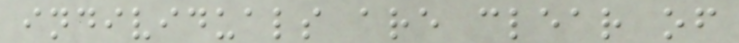individuals are clear of
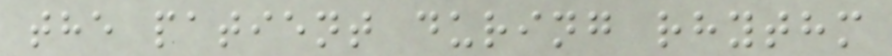the patient during rhythm
